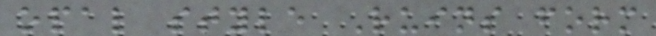opal style Ruins form
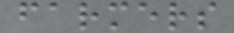farmers
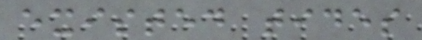existed tides
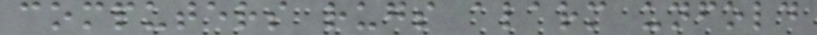computers rugs alarm unfold
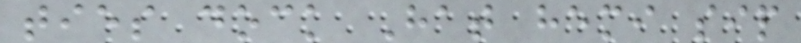ties dock Hat hemi sip
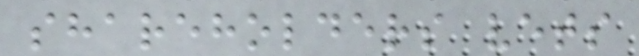shareholders vets
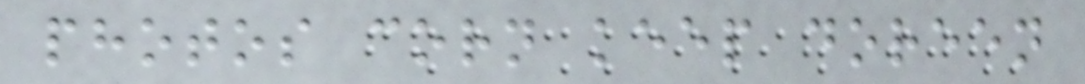photos corn keep doreen
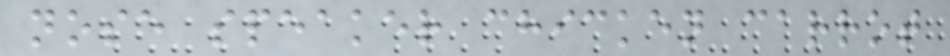nose speaker chicken carrot
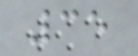35
